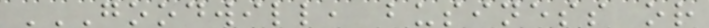GOODWILL, BUSINESS OR
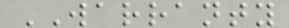WARRANTY
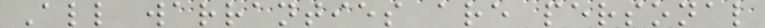All warranties are personal
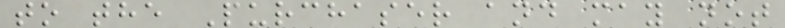to the Purchaser and may not
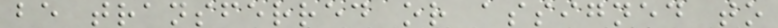be transferred or assigned to
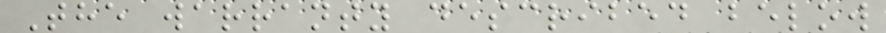The warranty described below
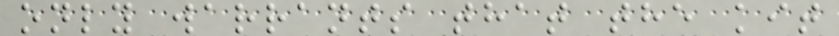only warrants that the kit
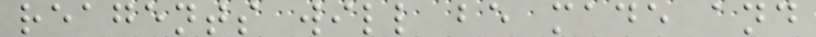reagents will be made and
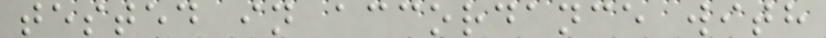tested in accordance with
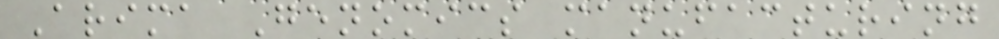Arima Genomics manufacturing
